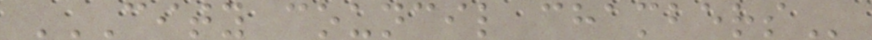CITY COUNCIL CHAMBERS
